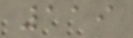119
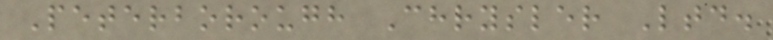Peterborough Chrysler Ltd.
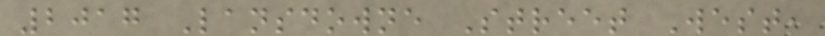2017 Lansdowne Street West,
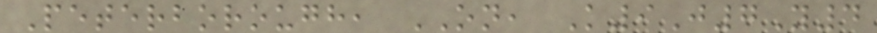Peterborough, ON, K9J7Y4
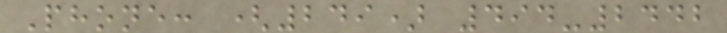Phone: (249) 494-2442
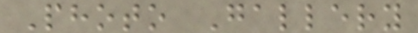Photo Gallery
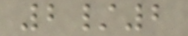2/2
